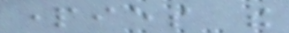parties the
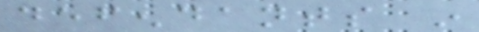defendants in
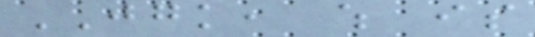JGK, which is
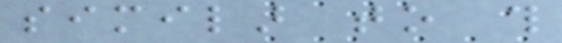similar to this
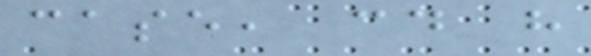case, could have
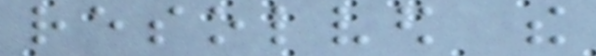resolved the
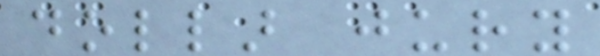dollar jury
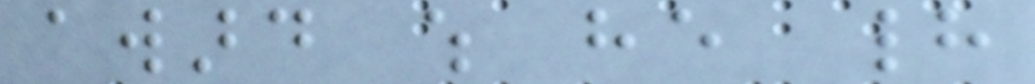award which he had
